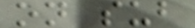on sub
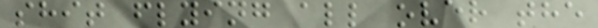shit flying all over the
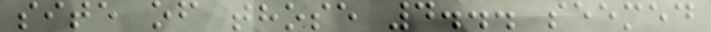site of those 4... seemed
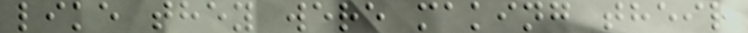like they were making their
